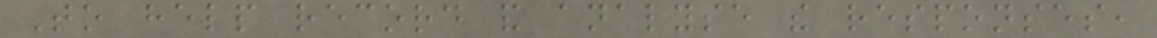To help record and analyse the responses,
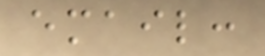email:
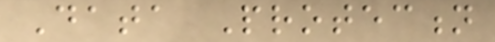Data Protection
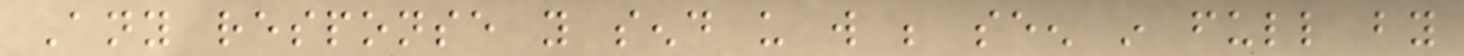Any response you send us will be seen in full by
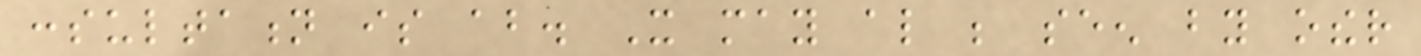consultation is about. It may also be seen by other
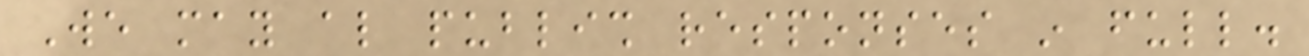We may also publish responses in full.
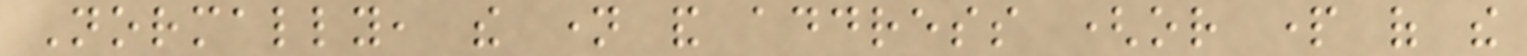Normally, the name and address (or part of the
